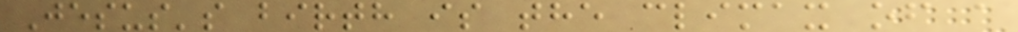Jesus's birth is the climax of a
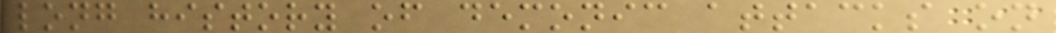long history of demonic attacks on
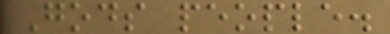Gods people.
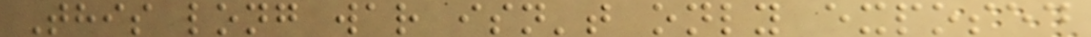This long war isn't only exposed
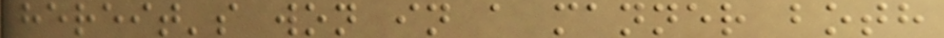hereit's won in a manner both
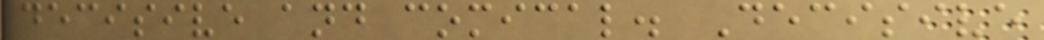decisive and comical. Decisive
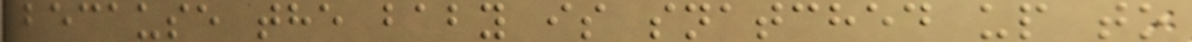because the baby is snatched up to
